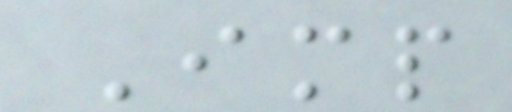Imp
